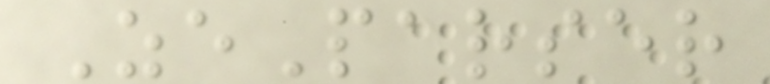ZeParser
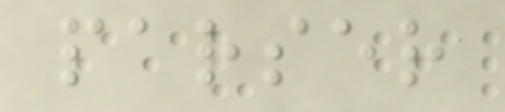parser
